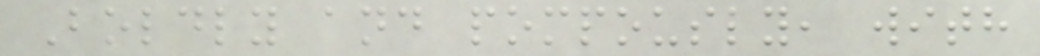Boldly and pompously, with
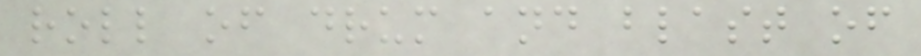roll of drum and blast of
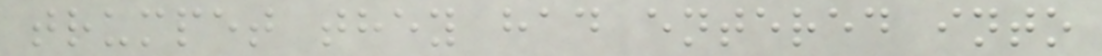trumpet they had entered into
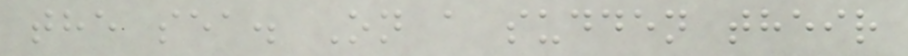the sea. On a sudden their
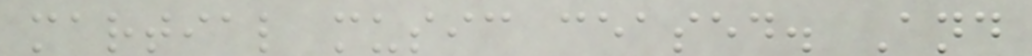martial music ceased. And
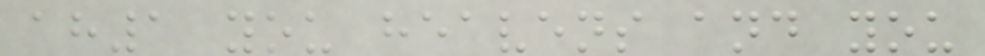ah1 you heavens and you
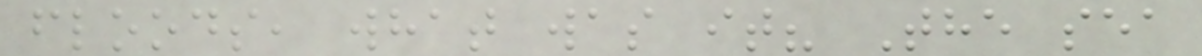floods, what was it? The sea
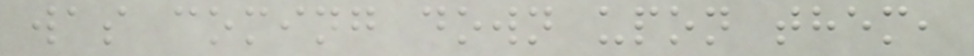was coming down upon them,
